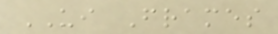UI Frames
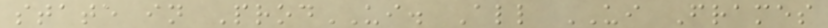state in ProdUI. All UI Frames
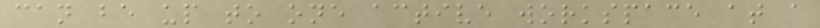can be up to one active workspace at a
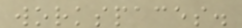workspaces.
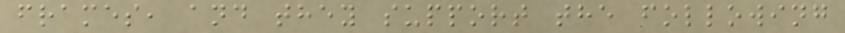frames, and they support the following
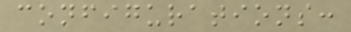configurations:
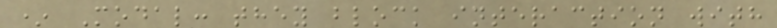* Modal: they block interaction with
